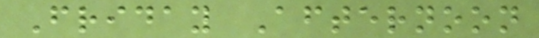Friday Afternoon
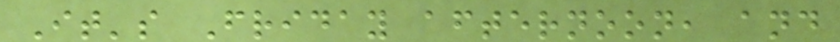It's Friday afternoon, and
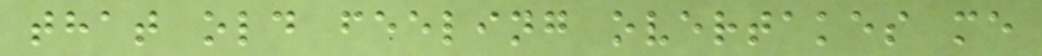that old feeling overtakes me
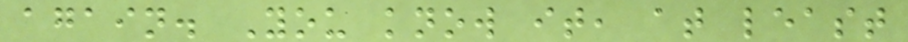again. You know it, at least
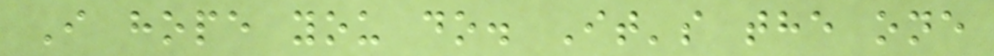I hope you do. It's the one
